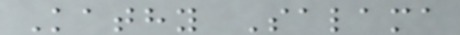Kathy Salama
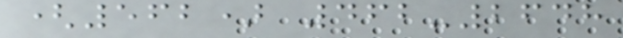(562) 462-2648
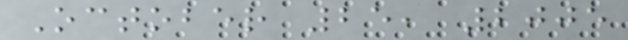October 25, 2005
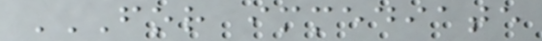FOR IMMEDIATE
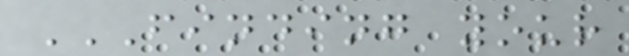FINDING YOUR
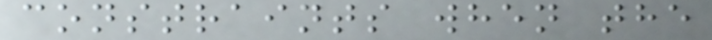constraints when the
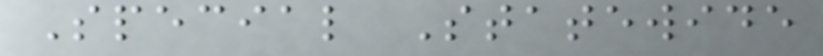Special Statewide
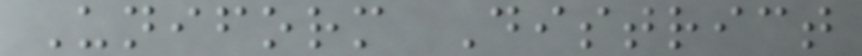Uniform District
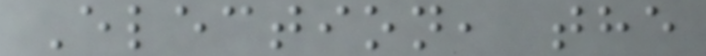Election, the
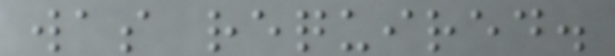was required.
